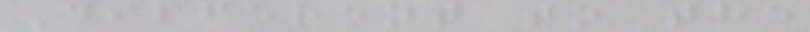Different to the
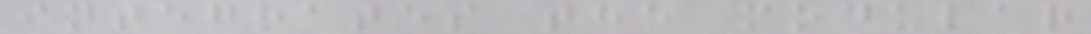integrates the modular
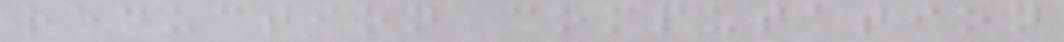reduction computation
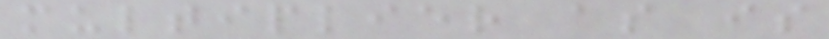multiplier as is
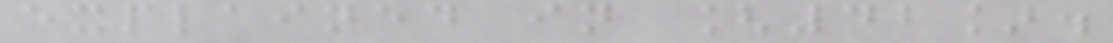explained in [42].
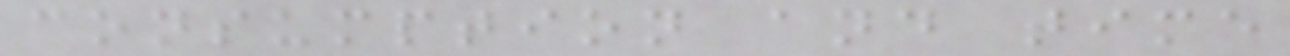consumption and time
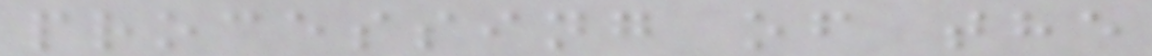processing of the
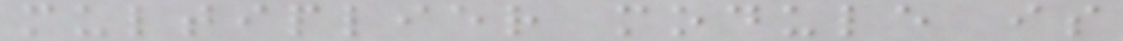multiplier module is
